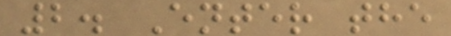2. Enter the
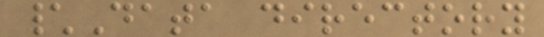\Data directory
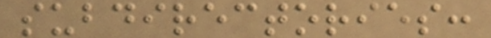subdirectories:
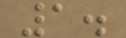1.
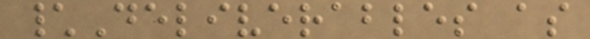\Deliverables as
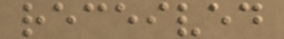received
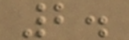2.
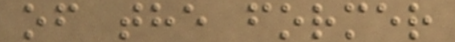of the former
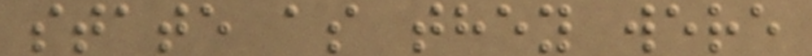state as they were
